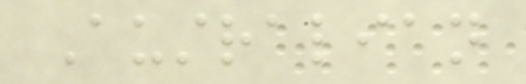Australian
